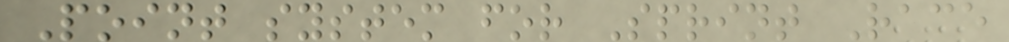Point system for Sprint Race
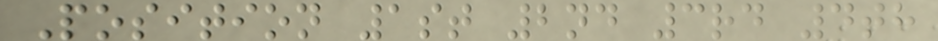Position 1st 2nd 3rd 4th
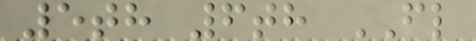5th 6th FL
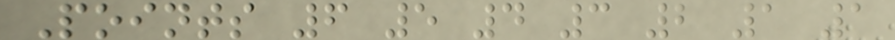Points 6 5 4 3 2 1 1
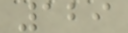129
